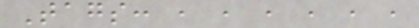Tags: , , , , , ,
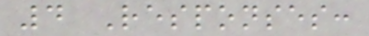4 Responses:
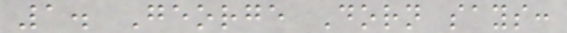1. George Dorn says:
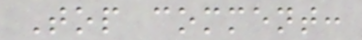Top comment:
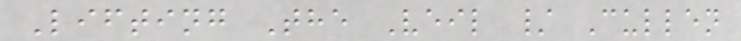Lifting The Veil / Cullen
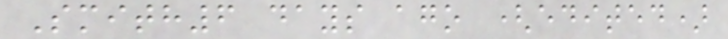Smith6 days ago (edited)
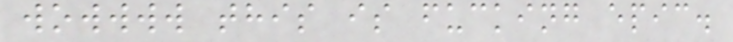wowwww this is fucking epic.
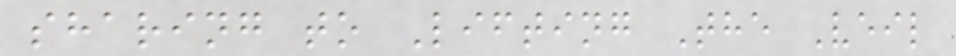sharing to Lifting The Veil
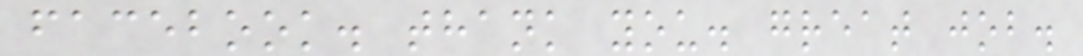facebook. thank you. great job.
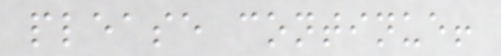please continue!
